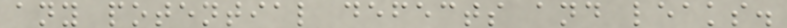any potential defects and leaks.
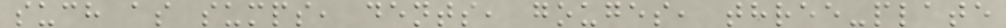such as sumps, dents, gouges, three-plate
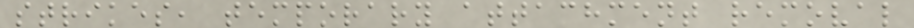strikes, temporary attachment removal
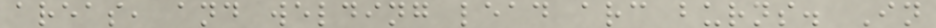areas, and welding lead arc burns. In
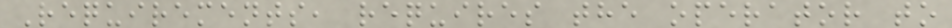Requirements, requires the operator to
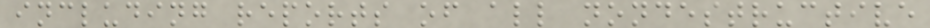including reports of all nondestructive
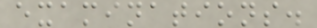examinations.
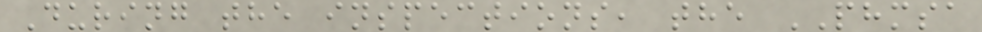During the inspections, the PHMSA
